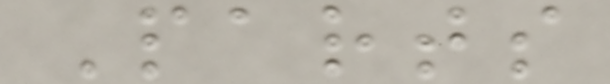Parts
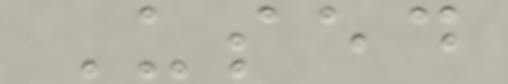Used
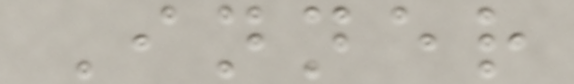Inner
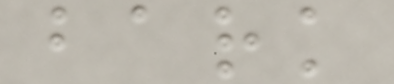bark
